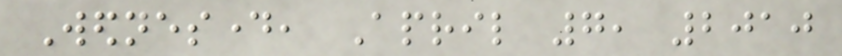Wednesday, April 7, 2010
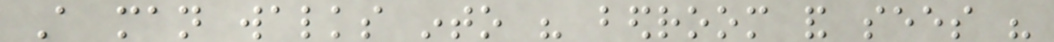A man walks into his bedroom and sees his
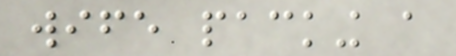wife packing a
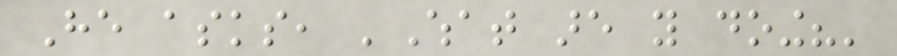He asks, 'What are you doing?'
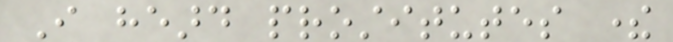I heard prostitutes there
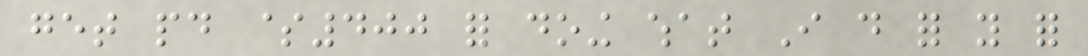get paid $400 for doing what I do for you for
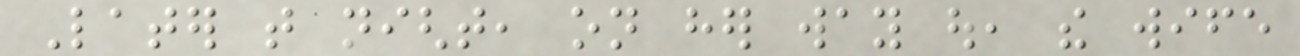Later that night, on her way out, the wife
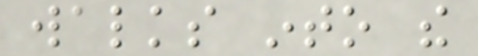walks into the
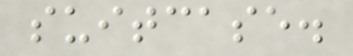suitcase.
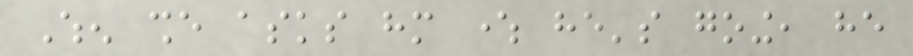When she asks him where he's going, he
